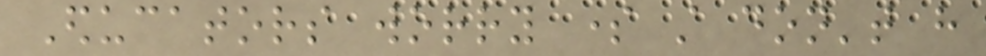Educators worry some still don't have
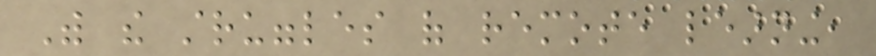With the struggles of remote learning,
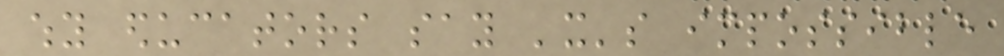why educators say 'it's impossible
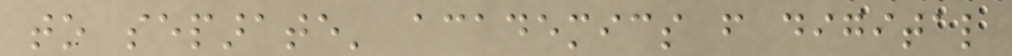to separate' academics from digital
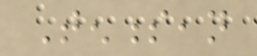Tennessean
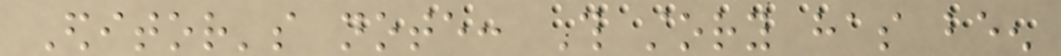Editor's note: This story has been
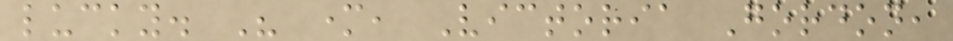lucky. His mother, Victoria Gordon,
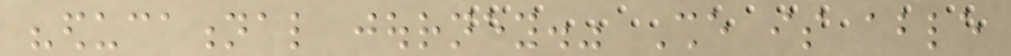"educational journey." She is able
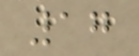17
